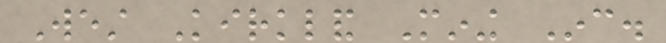West Kirkland Mining Inc.
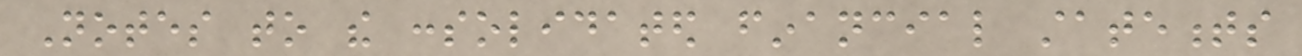Notes to the consolidated financial statements
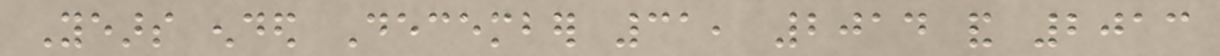Years ended December 31, 2014 and 2013
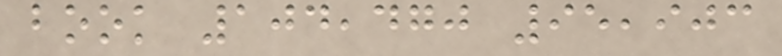book 104,470 95,903
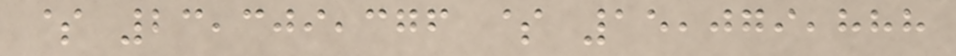$ 23,309,376 $ 15,079,888
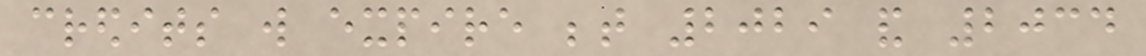credits will expire between 2029 and 2034
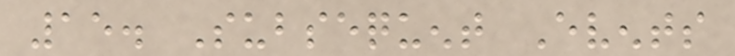15. Subsequent Events
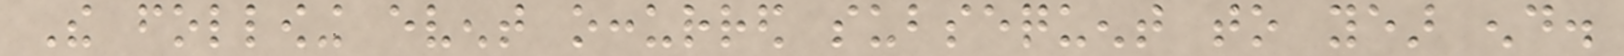The following event occurred subsequent to year end.
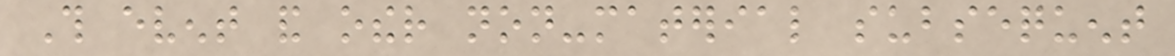This event and other non-material subsequent
